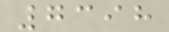7398
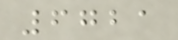6721
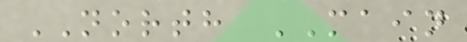NORTH MAIN
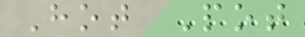Hot Pot
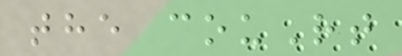the couRt
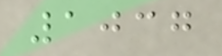1037
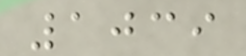1039
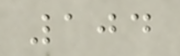104
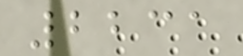2231
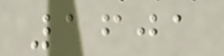1601
